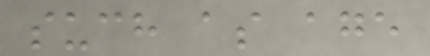such as age
